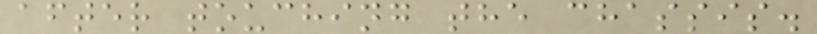after touching the chassis.
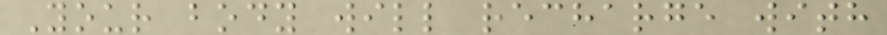Your body will recharge with
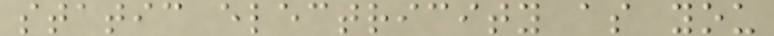static electricity as you
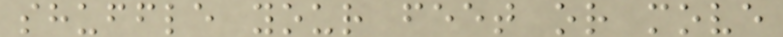shuffle your feet or move
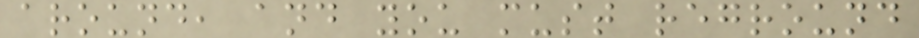around, and you must reground
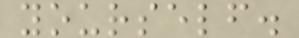yourself.
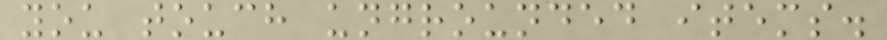you touch ungrounded items.
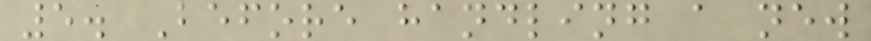5. Before handling a new
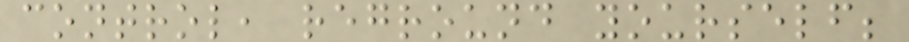control, reground yourself;
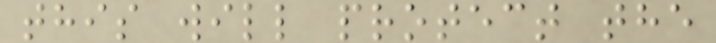this will protect the
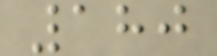180
